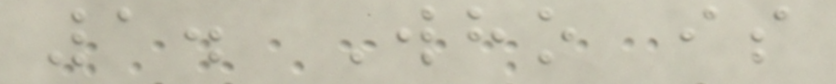1. Who is
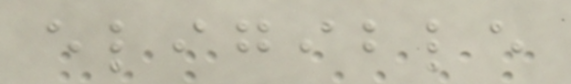eligible
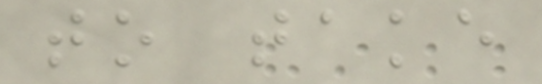to take
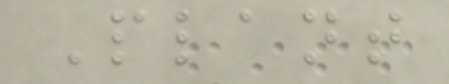Plant
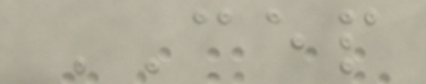CEP
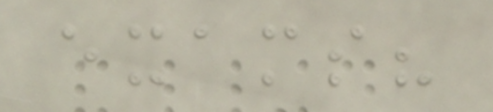exams?
